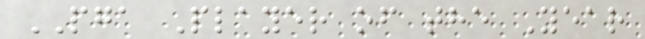PGA Player of the Year
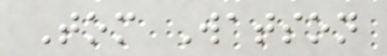Tom Watson
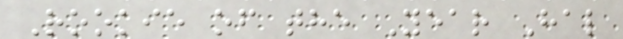Rookie of the Year Hal
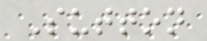Sutton
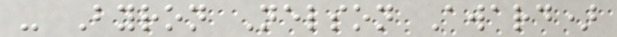- Byron Nelson Award)
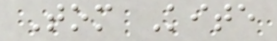Tom Kite
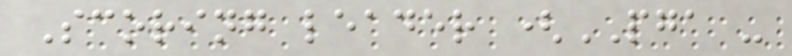Scoring leader (PGA -
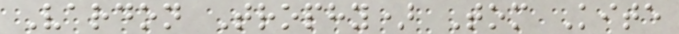Vardon Trophy) Tom Kite
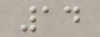14
